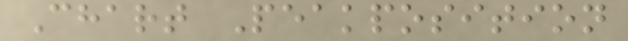Chart Peakposition
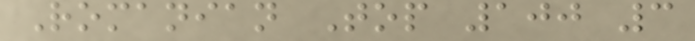Romanian Top 100 3
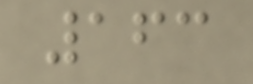163
